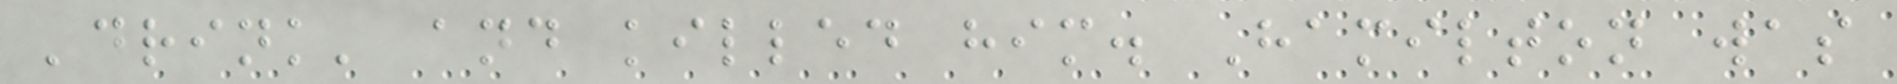'drink' and killed him. Hamilton was
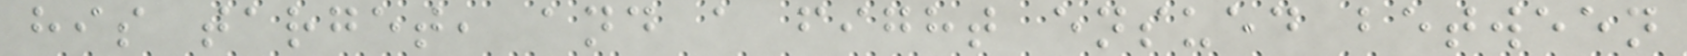his target, and a fight ensued between
